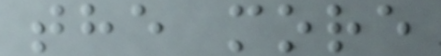the more
